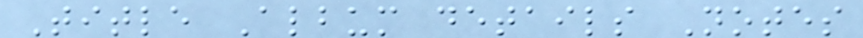Title Album details Notes
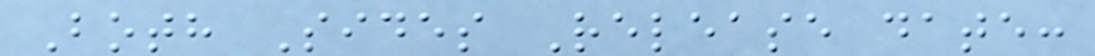Both Sides Release date:
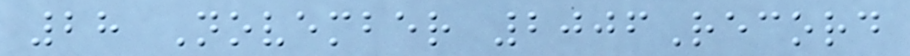28 November 2006Record
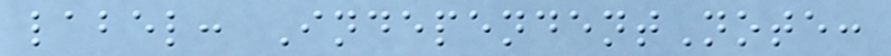label: IndependentNote:
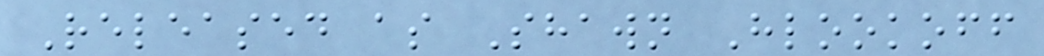Released as Shawn Hlookoff
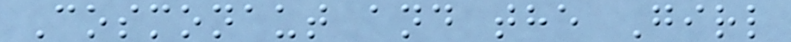Cosmonaut and the Girl
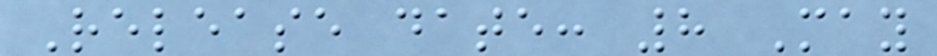Release date: 8 May
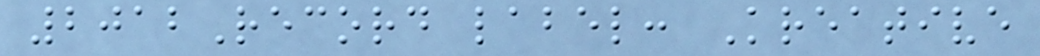2012Record label: Kreative
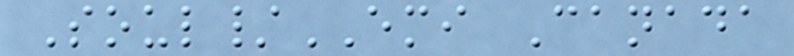Soul/EMI Canada
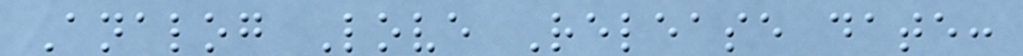Analog Love Release date:
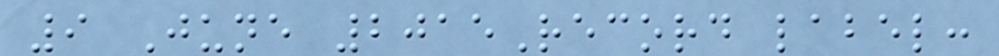9 June 2015Record label:
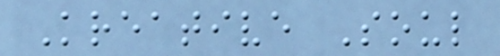Kreative Soul
